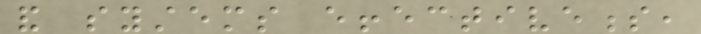and systems effectiveness,
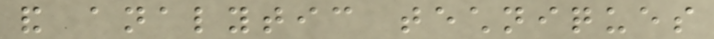and analytic techniques
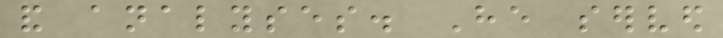and analyses. He served
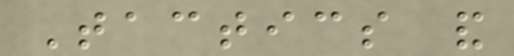Tactics and
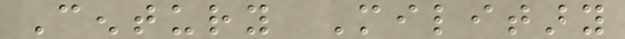Century Military
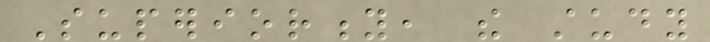Superiority, the study
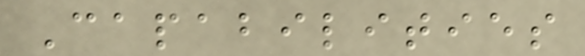Capabilities
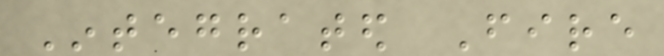Integrated Fire
